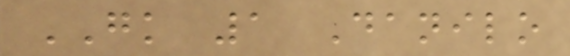GK 1 Danilo
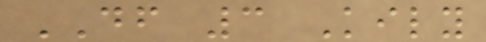DF 3 Kily
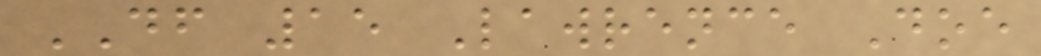DF 15 Lawrence Doe
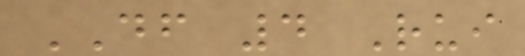DF 4 Rui
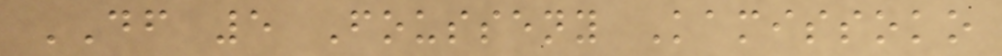DF 5 Fousseny Kamissoko
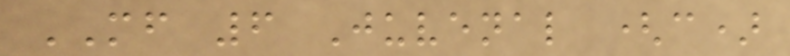MF 6 Juvenal (c)
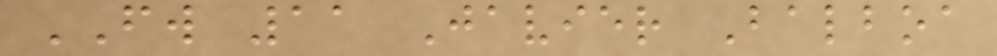FW 11 Javier Balboa
